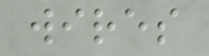wires
